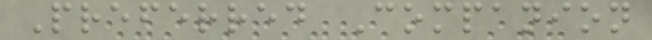Preferred Companion
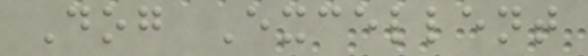Dog Excellent
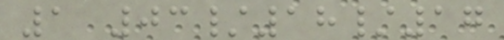1 03/18/17
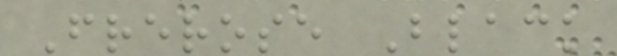Frerose Black
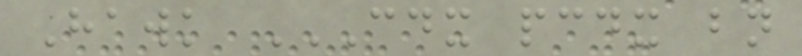Hawk CDX PCDX BN
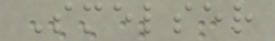Smelser
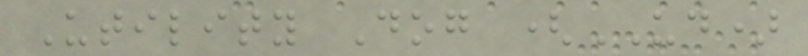Utility Dog (UD)
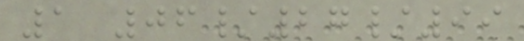1 06/27/99
